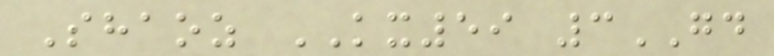Shaoz KX59 3GD
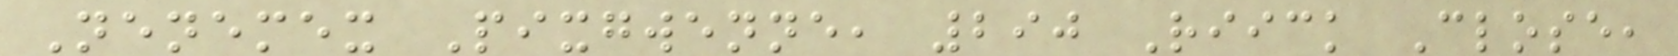Nenemex Pixgwenne, 290 Riick Close,
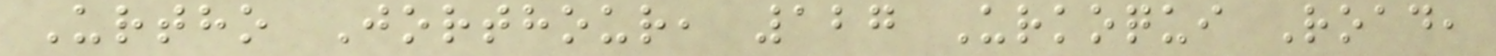Urtho Jorthour, 127 Urkoqui Road,
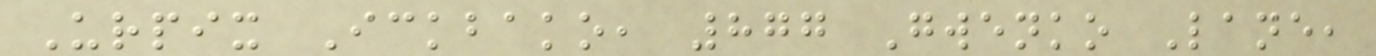Urpix Ickbako, 877 Gwenko Lane,
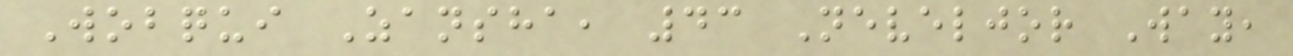Wobqui Zansha, 43 Neveljor Way,
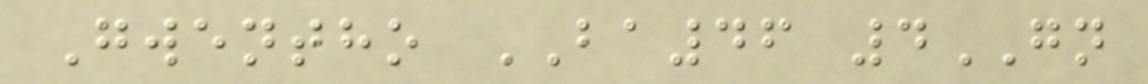Gwentho BA46 4GN
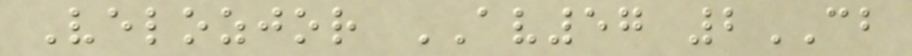Velozjor AV57 2CB
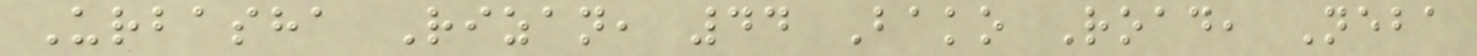Urbasha Rizan, 44 Bako Road, Neba
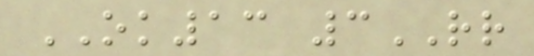OK13 3RR
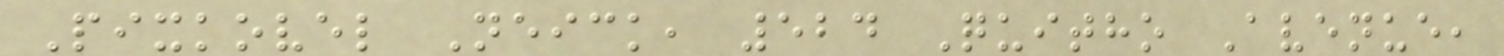Pixkovel Neick, 524 Quitho Avenue,
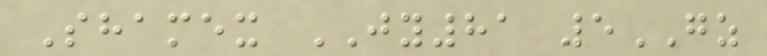Shamex JY81 5GZ
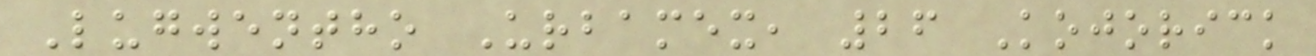Lugwentho Urbamex, 26 Kojorick
